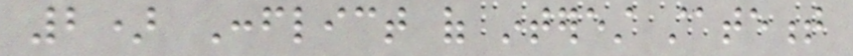2) Conflict of interest statement
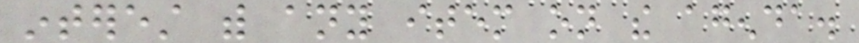interest with any item on the agenda.
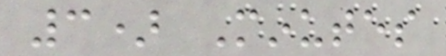3) Minutes
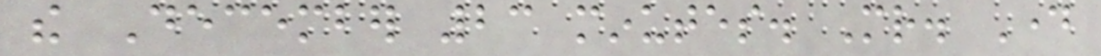the December 23 minutes. Mr. Day
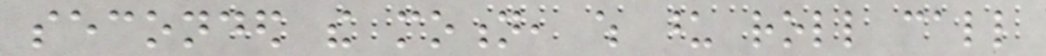seconded the motion, which upon roll call
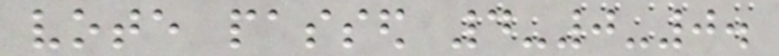vote passed 4-0-0.
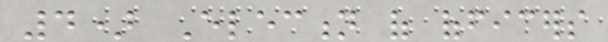4) Election of officers
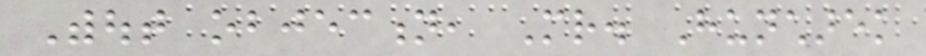Without objection, Mr. Huncharek
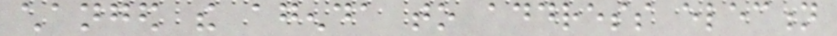changed the agenda to address election
